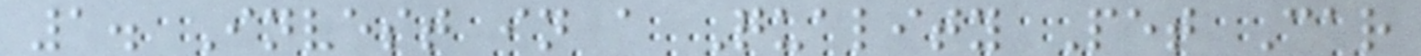1. Invest in a Quality Pet Car
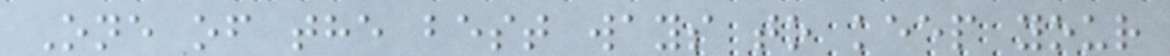One of the best ways to keep your
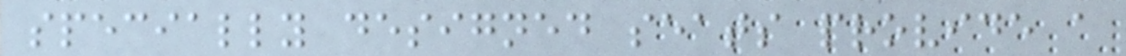specially designed seats provide a
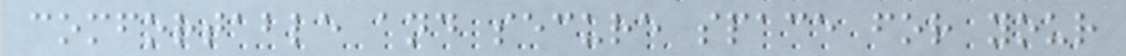comfortable and secure space for your
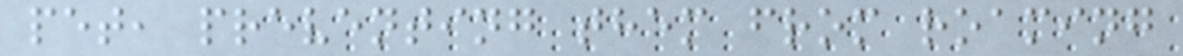pet, preventing them from roaming
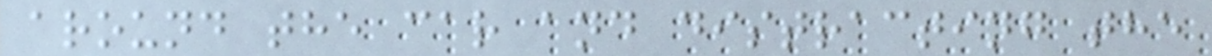around the car and distracting the
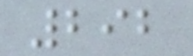292
